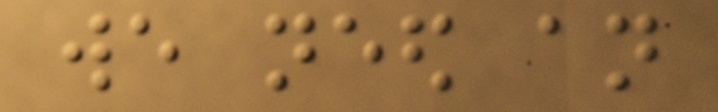we need an
